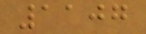1107
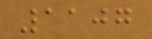1107
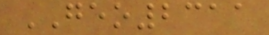GEO2311
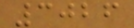3026
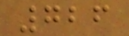726
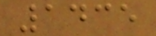1435
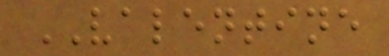VALENTINE
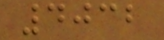4032
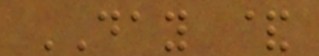DAY &
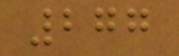277
